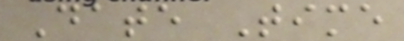Date Time
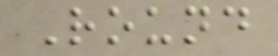Round
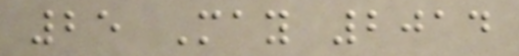25 May 2014
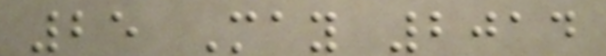25 May 2014
